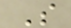S
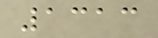1313
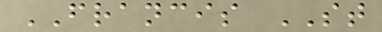FRANCIS ST
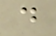d
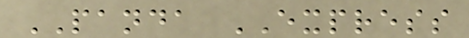PANDA EXPRESS
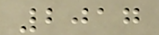2017
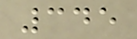345
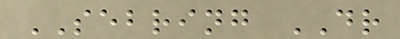SEBRING DR
